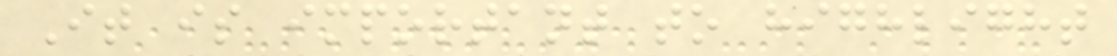It is important to highlight
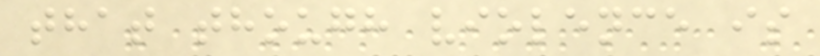that though violence is
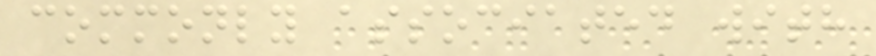commonly associated with
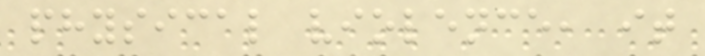physical violence, it
